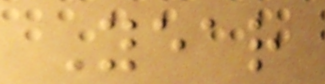Year
